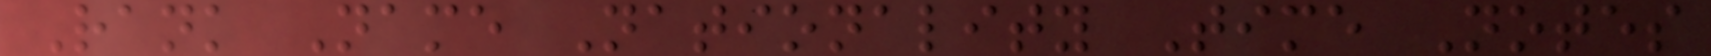Rank Name Nationality Time Notes
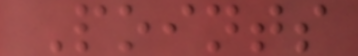Points
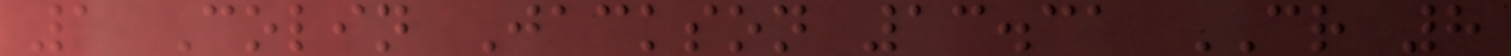1 Colin Jackson 13.31 CR 8
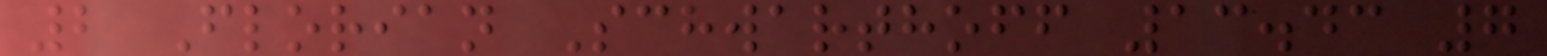2 Florian Schwarthoff 13.43 7
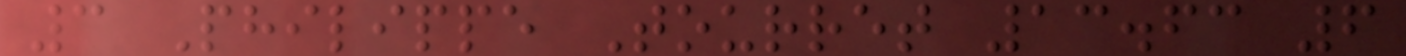3 Philippe Tourret 13.63 6
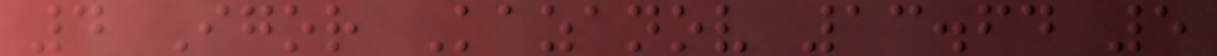4 Igor Kazanov 13.64 5
